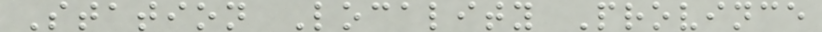Station Locality Province
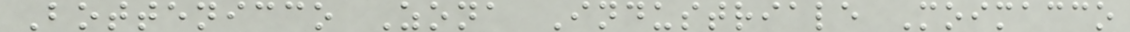Bottenicco Zona Industriale Moimacco
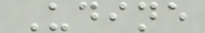Udine
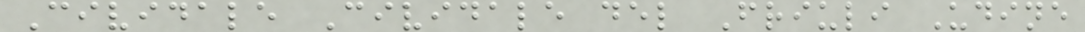Cividale Cividale del Friuli Udine
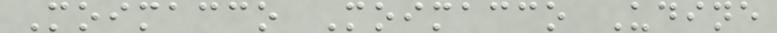Moimacco Moimacco Udine
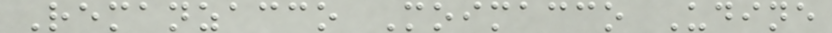Remanzacco Moimacco Udine
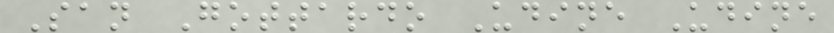San Gottardo Udine Udine
